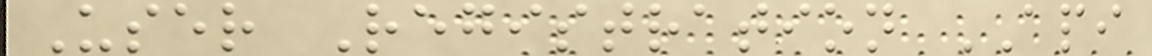User Registration API
